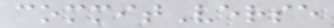commitVerse
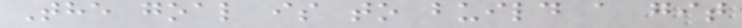The goal is to build a git
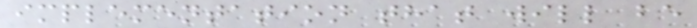implementation that will be
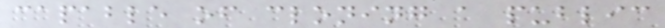capable of cloning a public
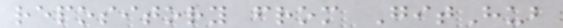repository from GitHub
